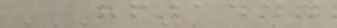HF1444
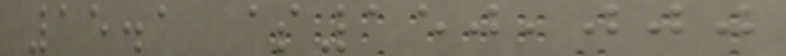15.1 $150,000
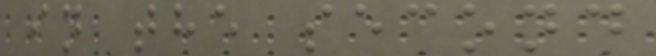in the second
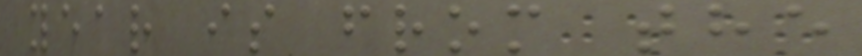year is from the
